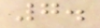7.
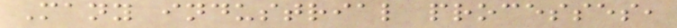Many industrial processes,
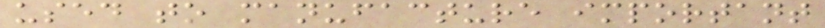used to manufacture important
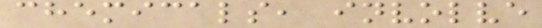chemicals, involve
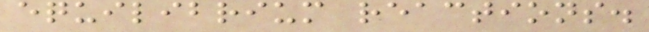equilibrium reactions.
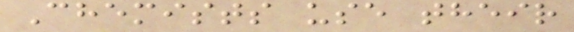Chemists use their
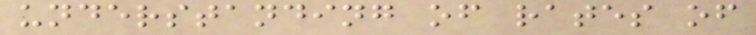understanding of rates of
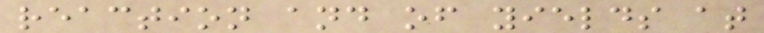reaction and of yields at
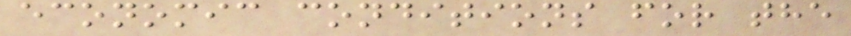economic conditions for the
